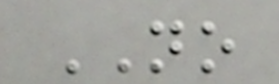NO
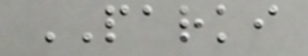PARKI
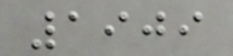1909
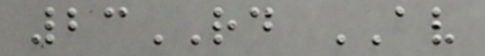23RD AV
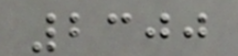2300
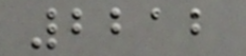2212
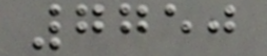7750
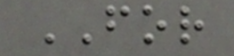FOR
